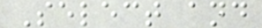Select and
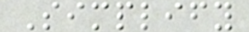Simplify
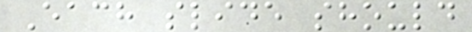Each slide should
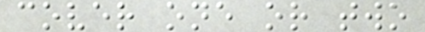cover one or two
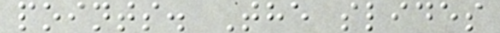points. The slides
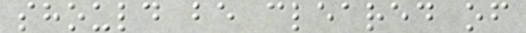should be cleared of
